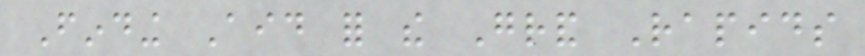Finding Aid for the Grand Rapids
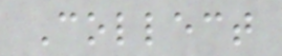Collect
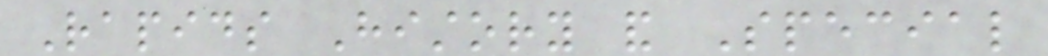Rapids History and Special
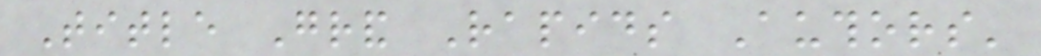Title Grand Rapids Authors'
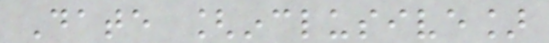Date [inclusive]
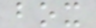box
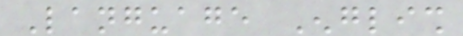Language English
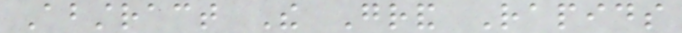Abstract The Grand Rapids
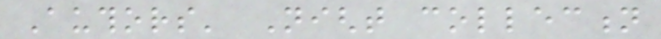Authors' Night collection
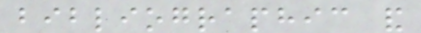bibliographic and
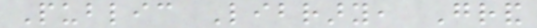Public Library, Grand
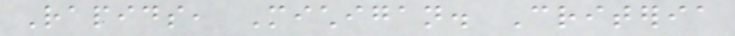Rapids, Michigan. Criteria
